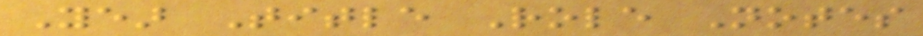Year Title Role Notes
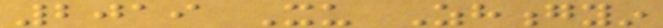2019 Xu Zhongyin
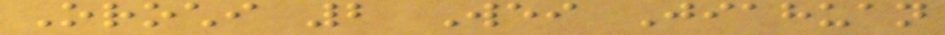Orochi 2 Wei Jiahuan
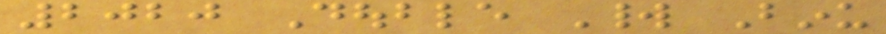2020 Double World Binu
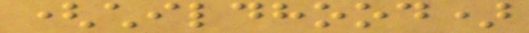(childhood)
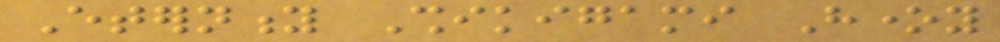Eternity Shikigami Honey
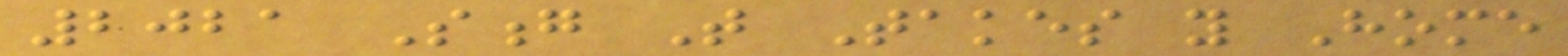2021 Song That Takes you Home
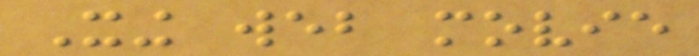Xing web movie
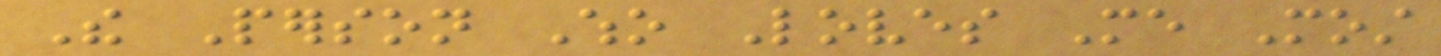The Person Who Loves Me Most
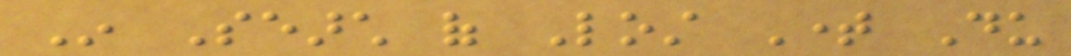In Search of Lost Time Du
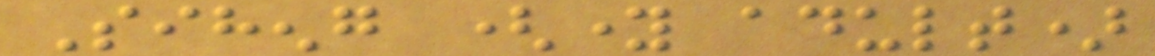Siheng (young adult)
